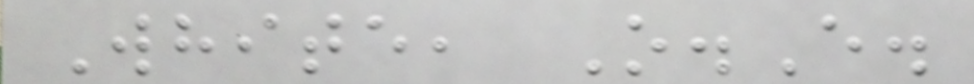White, O.E.
